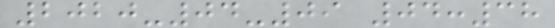2020-04-09 04:38
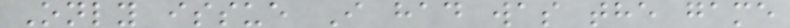Only issue I had was the game
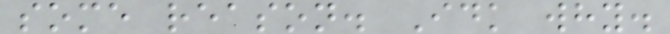some reason. Idk why.
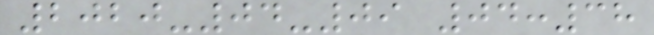2020-04-09 04:38
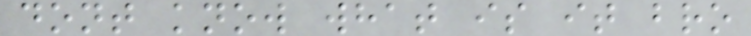dont know what is it bro
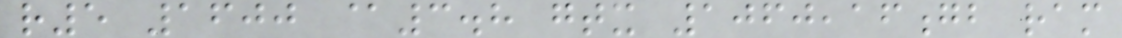r5 1600 @3.8 gtx 1060,16gb ram
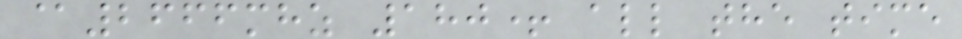@2666mhz 180+ all the time
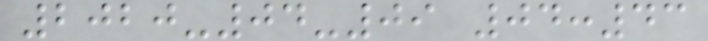2020-04-09 04:43
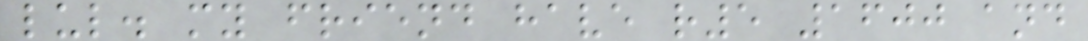lul. my friend have r5 1600 and
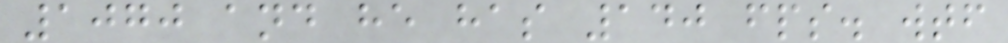1070 and he has 140 fps. wtf
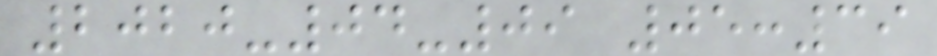2020-04-09 05:39
